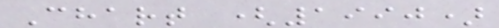Chart (1990)
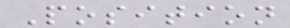Position
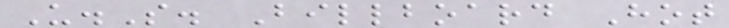U.S. Billboard Hot
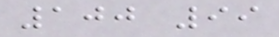100 99
